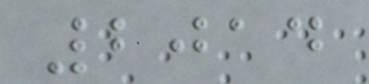2014
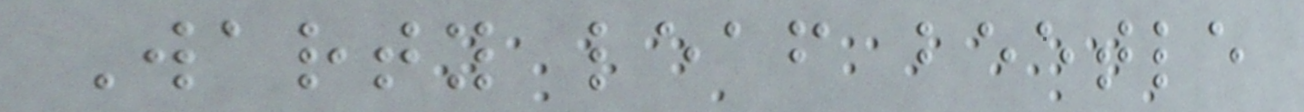Warty leaf beetle
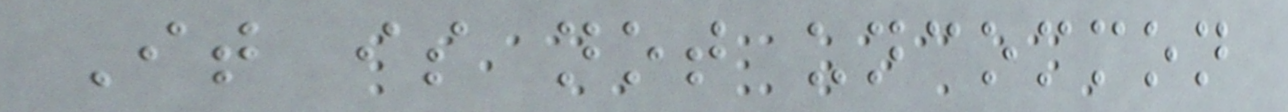It is not uncommon
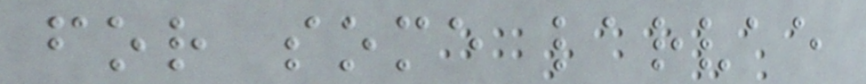for some larvae
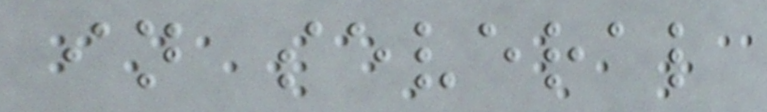in several
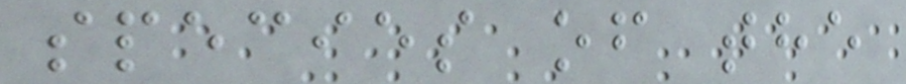species of the
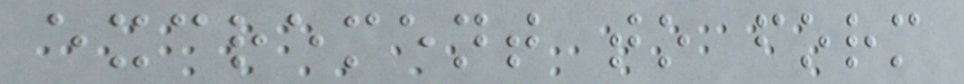excrement to form
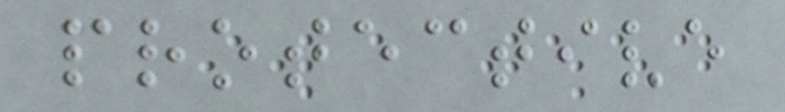protective
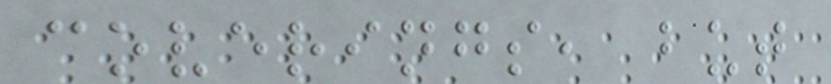coverings, but
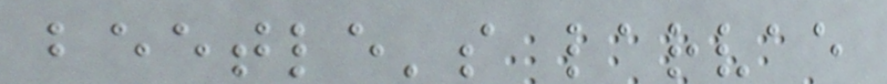beetle's larvae
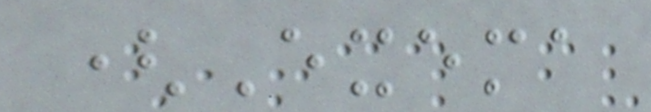(Exema
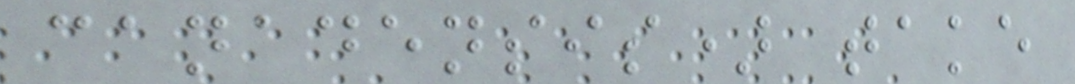canadensis) take
